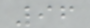96
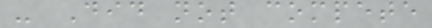- Did not compete
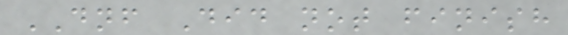DNF Did not finish
